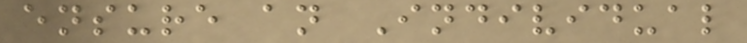ensure an Individual
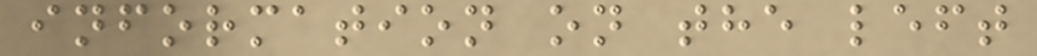information on the left
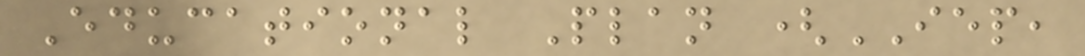Educational Plan (IEP,
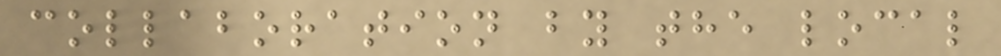collaboration by the local
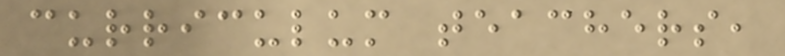curriculum teachers,
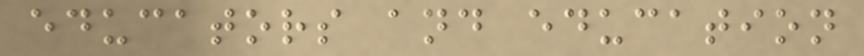educators and education
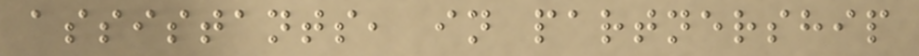assistants, in partnership
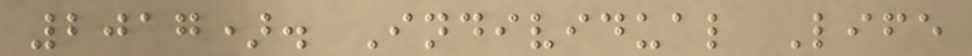2017). Individual Life
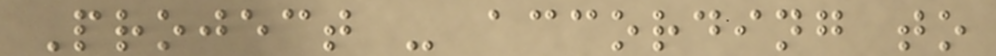Project - according to
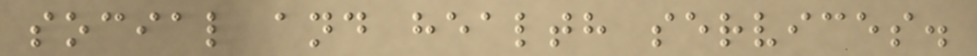social and health services.
